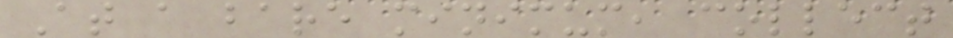At a bare minimum, collect
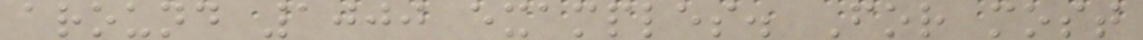around 1000 examples. For most
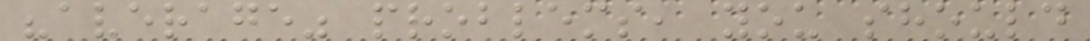"average" problems, you should
